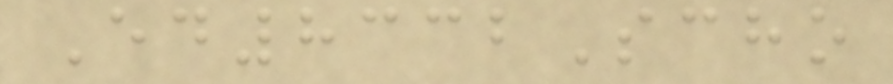Ed8332Scho
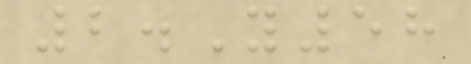2.Y58
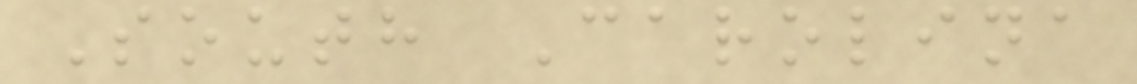South Carolina
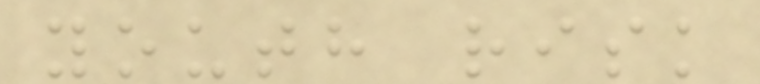youth risk
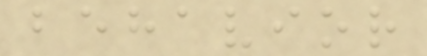behavior
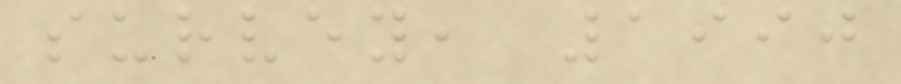survey, 1990
